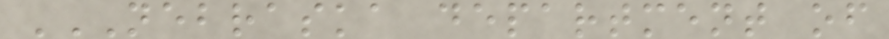NEBRASKA DEPARTMENT OF
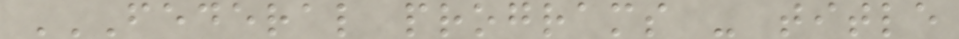FEDERAL PROGRAMS - TITLE
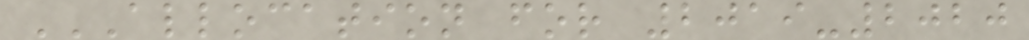ALLOCATION FOR 2019-2020
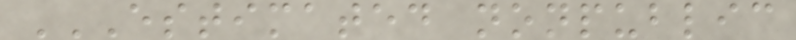ESTIMATED NONPUBLIC
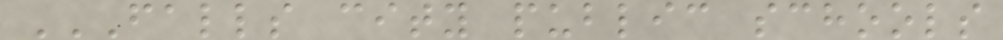FALLS CITY PUBLIC SCHOOLS
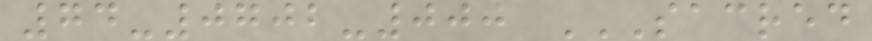74-0702-000 SACRED
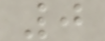0
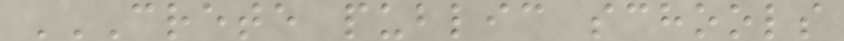CRETE PUBLIC SCHOOLS
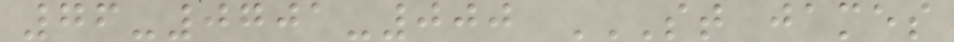76-0701-000 ST JAMES
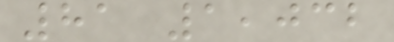81 1,032
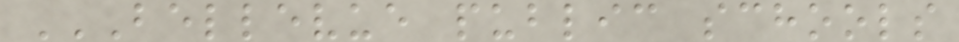BELLEVUE PUBLIC SCHOOLS
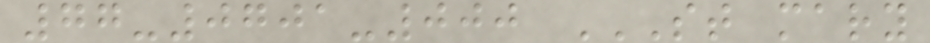77-0701-000 ST MARY
